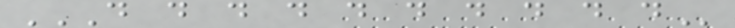D D D D D D D D D D
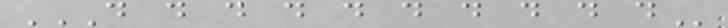D D D D D D D D D D
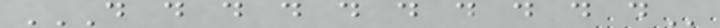D D D D D D D D D D
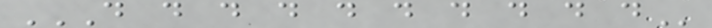D D D D D D D D D D
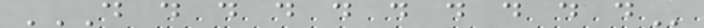D D D D D D D D D D
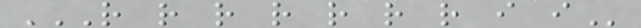R R R R R R R I I
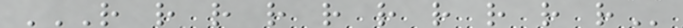R R R R R R R R R R
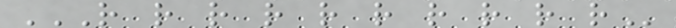R R R R R R R R R R
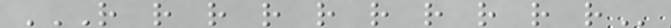R R R R R R R R R R
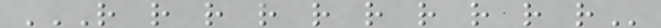R R R R R R R R R R
